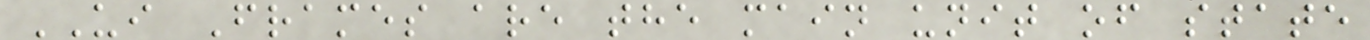UI Frames are the main unit of state
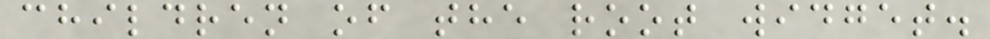children of the root widget.
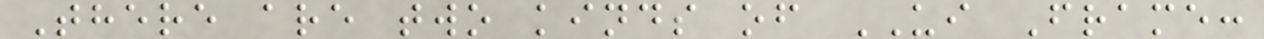There are two kinds of UI Frame:
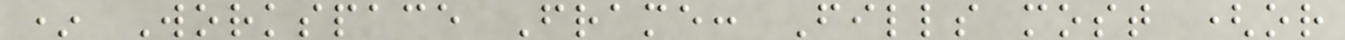* Workspace Frame: Fills most (or
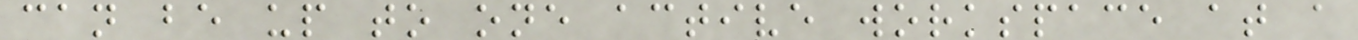can be up to one active workspace at a
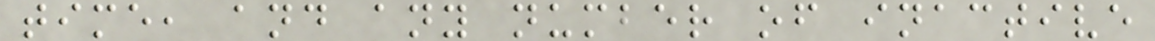time, and any number of inactive
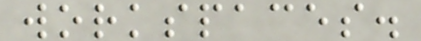workspaces.
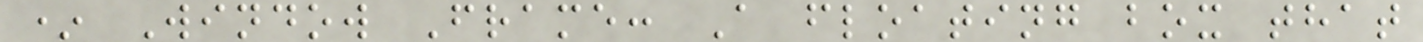* Window Frame: A floating box that
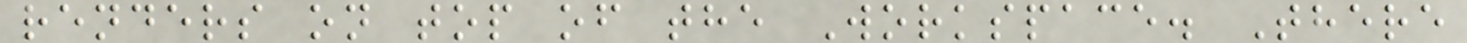renders on top of the Workspace. There
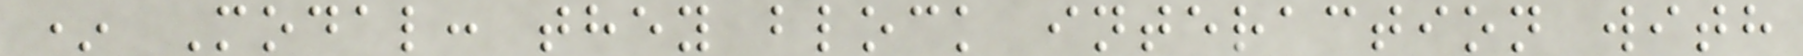* Modal: they block interaction with
